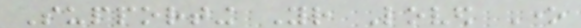Supporting Your Loved One
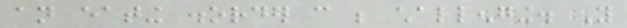an eating disorder can be challenging. You
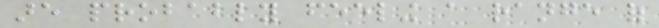are probably feeling a range of
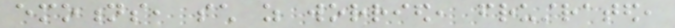emotions, such as worried, frustrated,
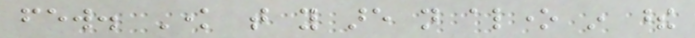few. Know that you are not alone in these
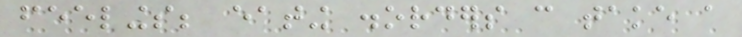feelings; eating disorders can take a
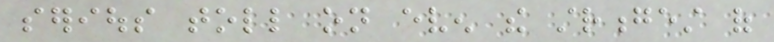serious toll on even the strongest of
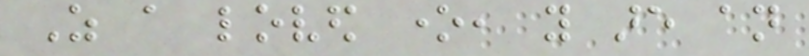As a loved one, you are an
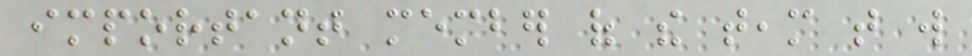important member of the team that will
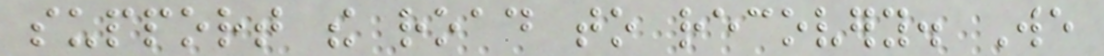support the road to recovery. We
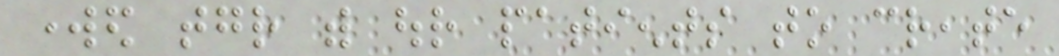worked together with our patients to create
